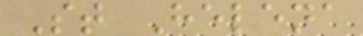St Helena
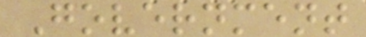Government
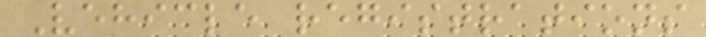Vehicle registrations
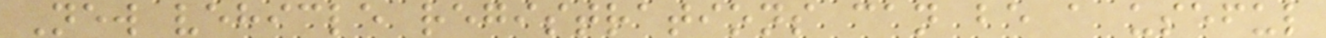New vehicle registrations can be a useful
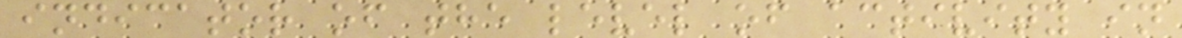indicator of the level of activity in
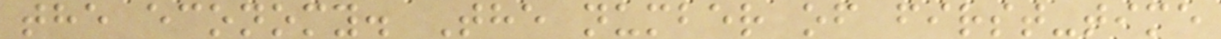the economy. The number of first-time
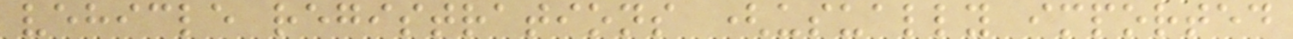vehicle registrations (usually imported
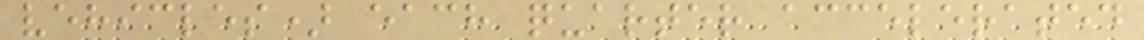vehicles) each quarter accelerated
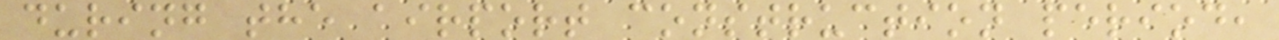during the airport construction period,
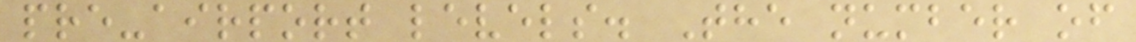pre-airport levels. The number of
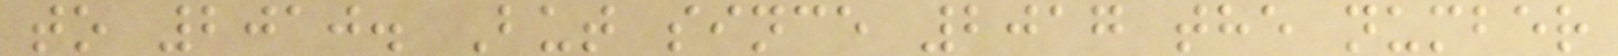to 2010. But since 2017 the number
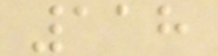118
